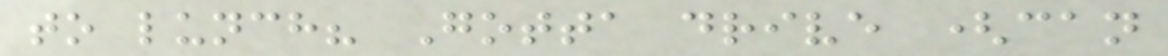to lunch? Gotta drive (can
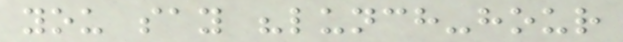you say "lunch-hour
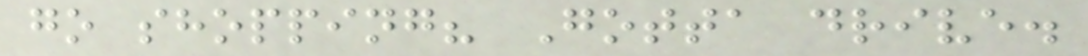go shopping? Gotta drive.
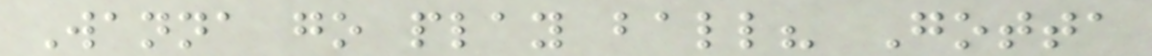Wanna go play ball? Gotta
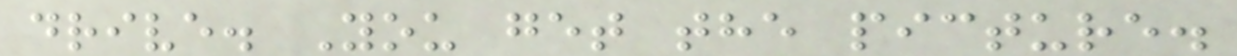drive. You get the picture.
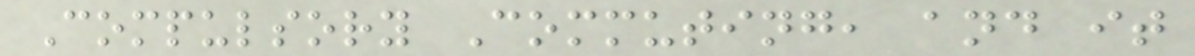Compulsory Commuting, and it
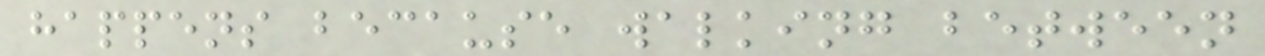happens because walking between
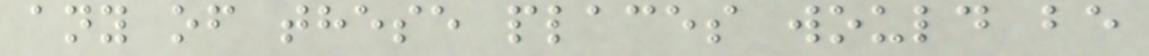any of these places would be
